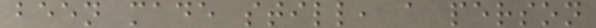been made still, a person
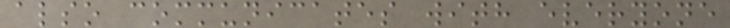also communicates with everyone
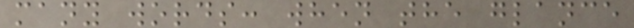many words: when the glance
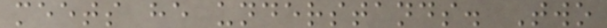meets he understands. Two
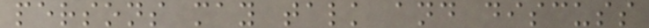persons may talk and discuss
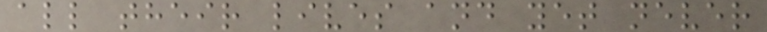all their lives and yet never
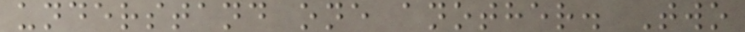understand one another. Two
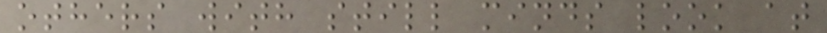others with still minds look at
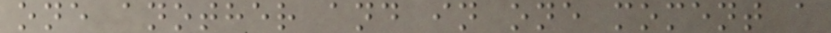one another and in one moment a
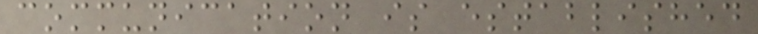communication is established
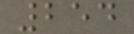254
